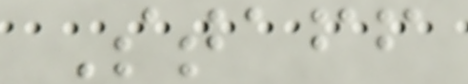Staff
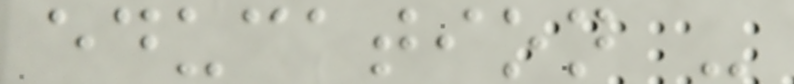education -
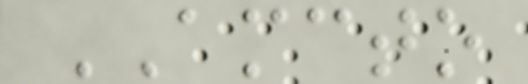AMCTO
